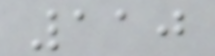110
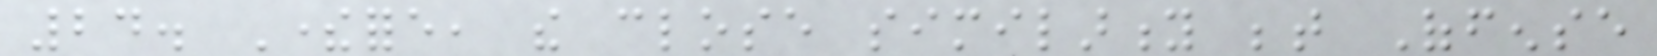24. Therefore, the close similarity between Offense
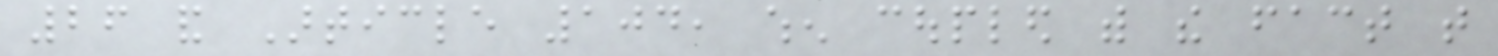26 and Article 104, when coupled with the fact that
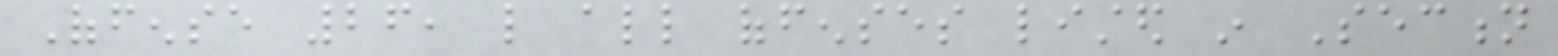Offense 26, like all offenses listed in Section
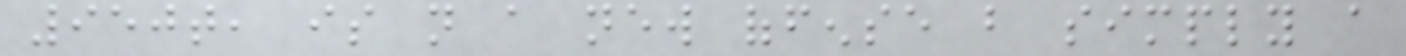950t, is not a new offense but simply a
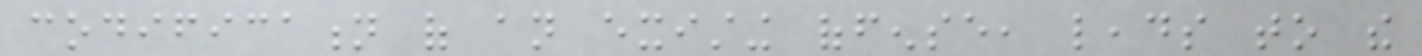codification of an existing offense, leads to the
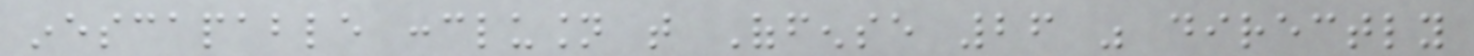inescapable conclusion that Offense 26 was directly
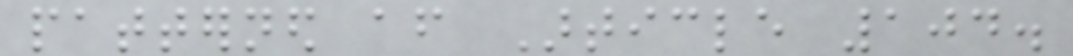patterned after Article 104.
